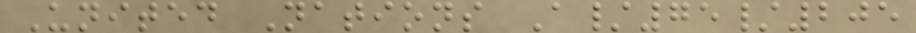United Nations A/75/205
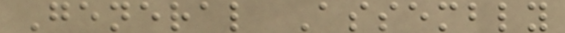General Assembly
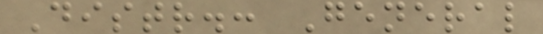Distr.: General
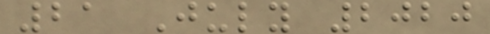21 July 2020
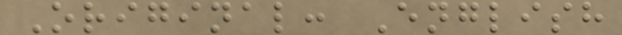Original: English
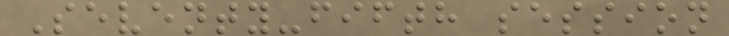Seventy-fifth session
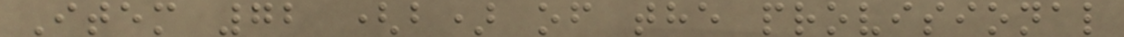Item 72 (b) of the provisional
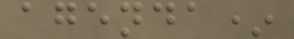agenda*
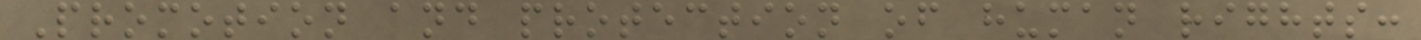Promotion and protection of human rights:
